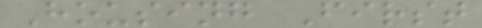Housing First
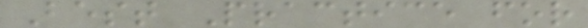Best Practice for
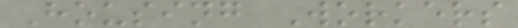Housing Workers
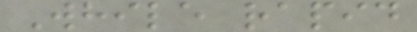While rapid
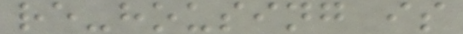re-housing is
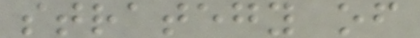strategy of
